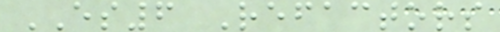ES6 Refactors
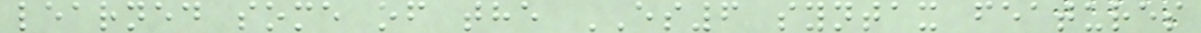learned some of the ES6 syntax features
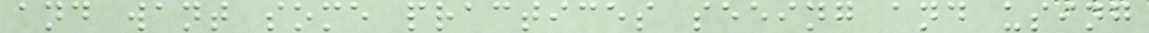and want some practices seeing and using
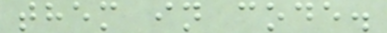them in code.
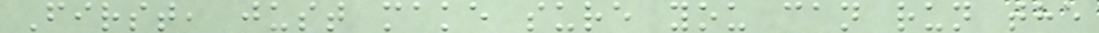First, just make sure you can run the
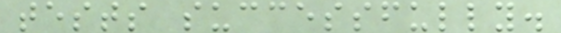tests successfully.
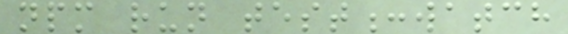npm run test:watch
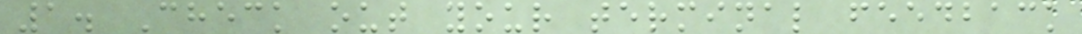1. Check out your terminal feedback
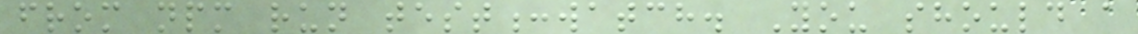from npm run test:watch. You should a
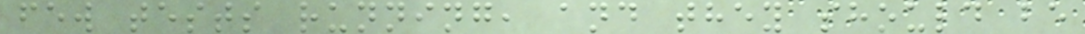few tests running, and they should be
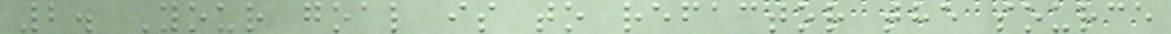2. Your goal is to refactor the source
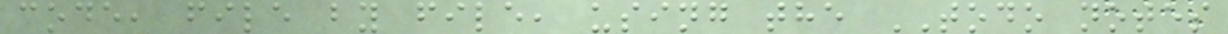code, file by file, using the TODO notes
